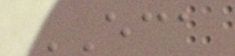ECA
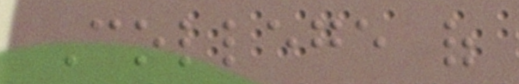College of
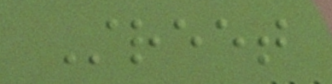Street
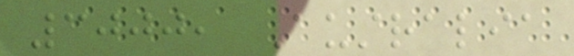3000, Australia
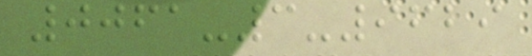0061-3-9629
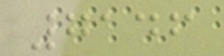7146
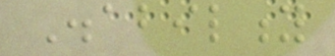Disability
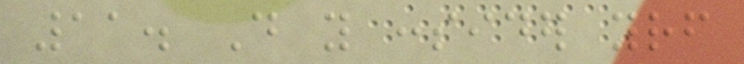11. Do you consider yourself
